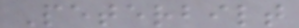Peterbilt
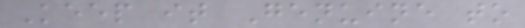Keep it Genuine to
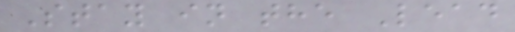Stay in the Lead
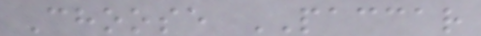Choose PACCAR
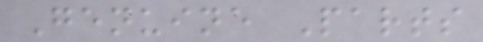Genuine Parts
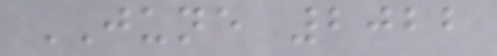JUNE 2022
